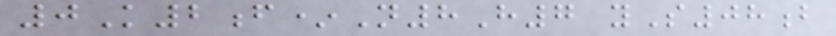0K2f*N8H7 yS08b
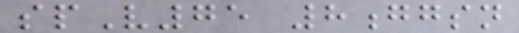spV75 8ggsn
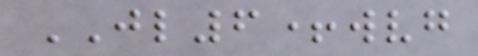JL6+wvg
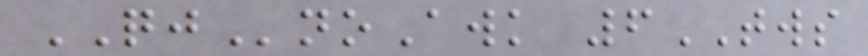QJnoAwk 6TWS
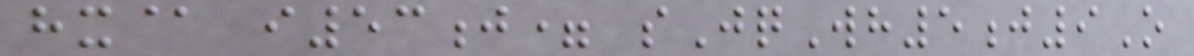hx@ i53j= sJqWh5j9O
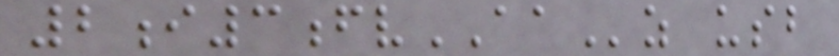2i3fvAAz usb
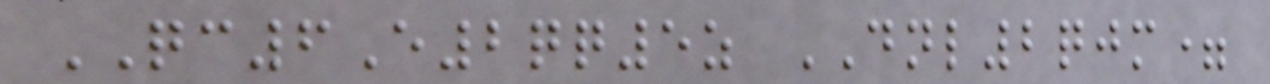QC6E2qq5z DNL2qjm=
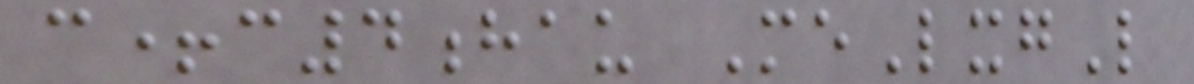c+c4hau MeLxgL
